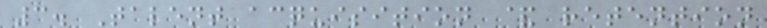3. Talent acquisition & retention
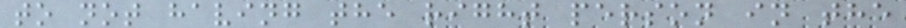to not having the right person in the
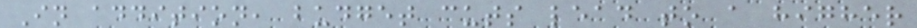In addition, budget cuts lead to a higher
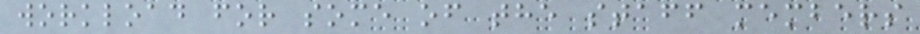workload for some of the staff members
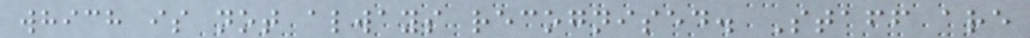which is not always recognised. Staff are
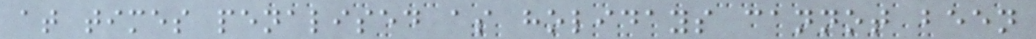at times penalised as holidays cannot been
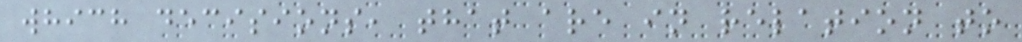which decisions, that are in relation to
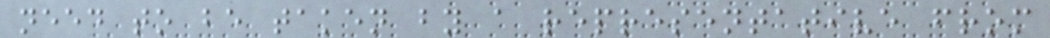need to be taken by a representative from
